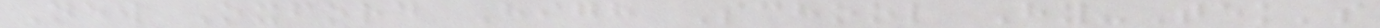New Oxford High School Hy-Tek's
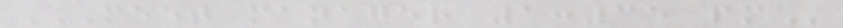MEET MANAGER 1:35 PM
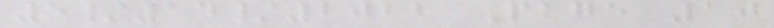5/14/2022 Page 10
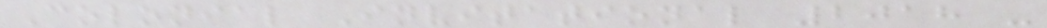Colonial Invitational 2018 -
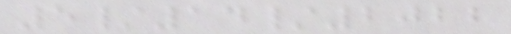5/14/2022
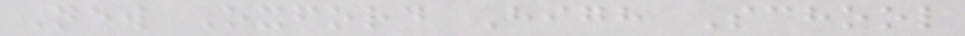New Oxford High School
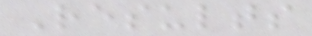Results
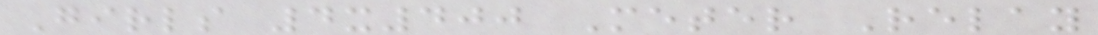Girls 4x400 Meter Relay
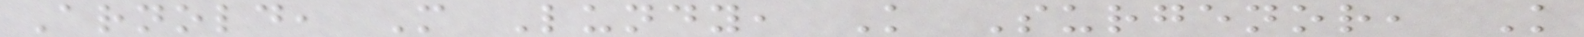Arnold, M Lundy, K Surgenor, K
